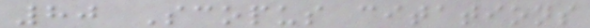80 Scopus citations
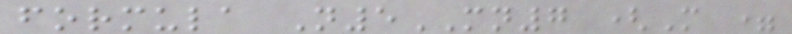formula N5MN7 (M =
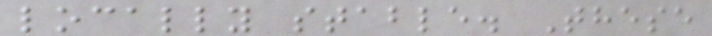locally stable. These
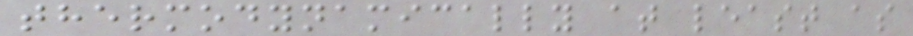thermodynamically at least as
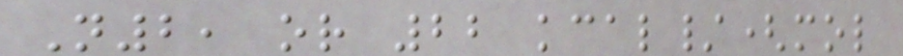N2, or 22 kcal/(mol
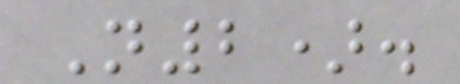N2).
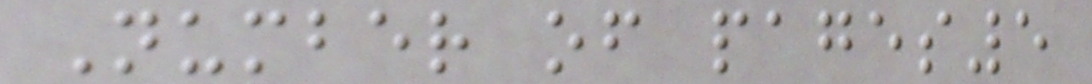Number of pages5
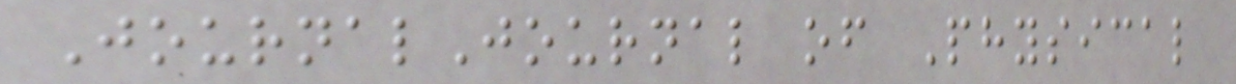JournalJournal of Physical
